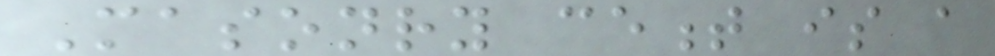Masonry cement is a
